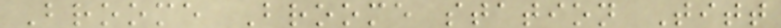Broome Broome station Titt
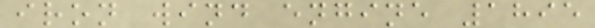iron wind engine 1895
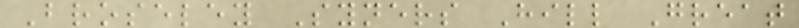Broseley Syners Hill Great
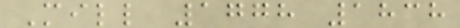Mill 1778 1838
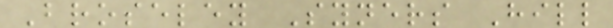Broseley Syners Hill
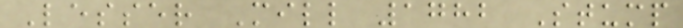Lesser Mill 1782 Stump
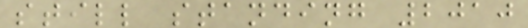still standing 2010
